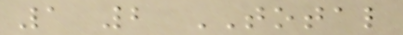1 2 TOTAL
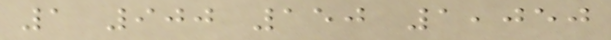1 900 150 1,050
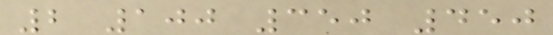2 100 350 450
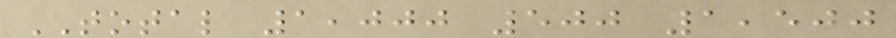TOTAL 1,000 500 1,500
